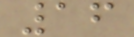16
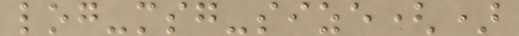log-msg-size()
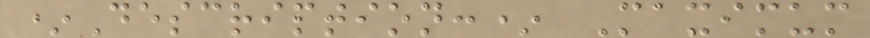*Description:* Maximum
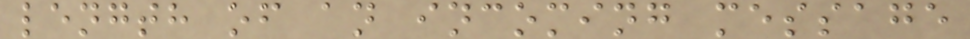length of an incoming message
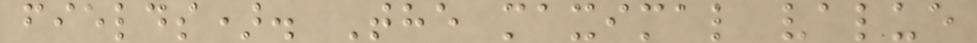fields). The maximal value
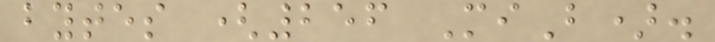bytes (256 MiB).
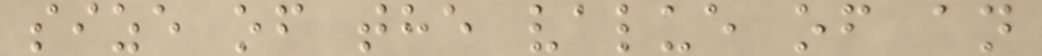size of the value of an
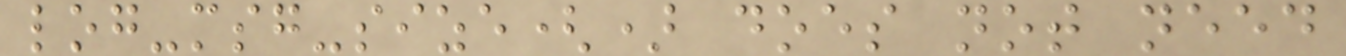log-msg-size() does not need
